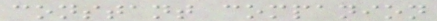constant companion
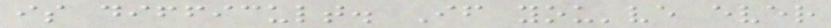is difficult. If you've ever
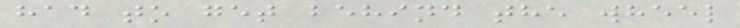had to get behind the wheel
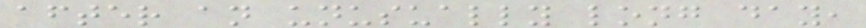after an unusually long day,
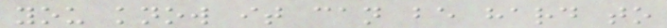you know it can be hard to
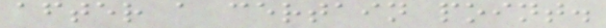after a certain point.
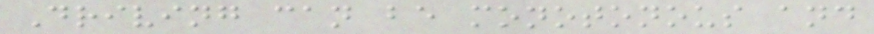Driving can be monotonous and
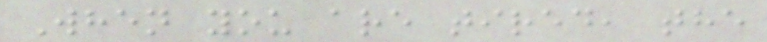When you are tired, the
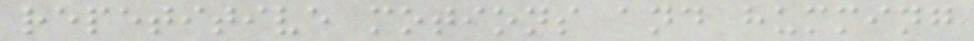repetitive motions and humming
